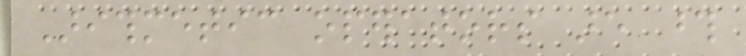Arithmetic operators are those
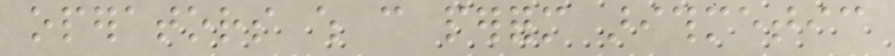operators which can perform arithmetic
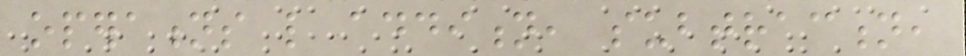operations like addition, subtraction,
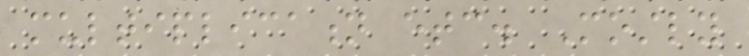multiplication etc. Mostly
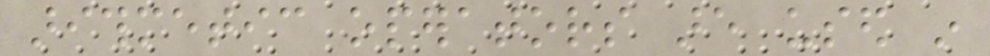arithmetic operators are used in
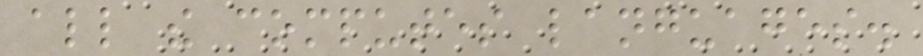all the computes languages.
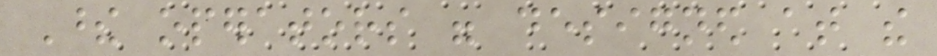These operators were designed at the
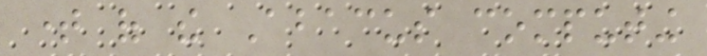time of the Abacus computing
